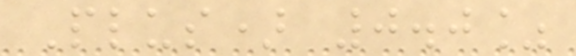Plus) 0.0%
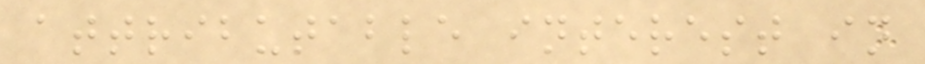attributable interest in
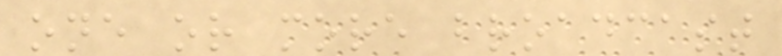one or more broadcast
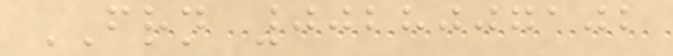FRN 0028007102
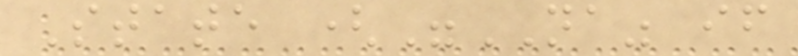State ("NA" if
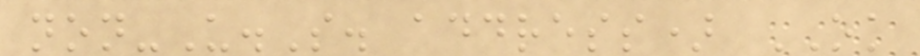non-U.S. address) OK
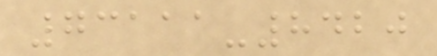73111-8420
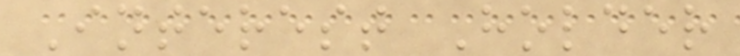Interest Holder
